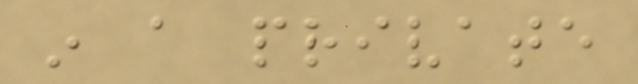in a private
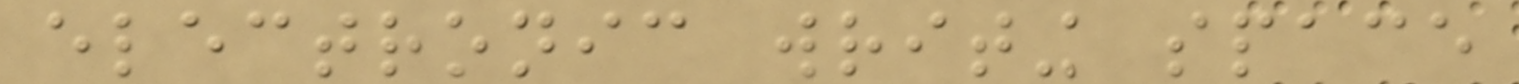electronic writing space
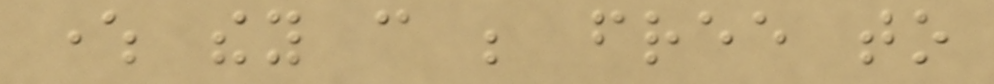where they can be free to
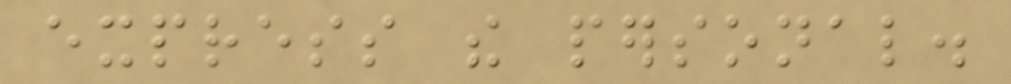express the personal.
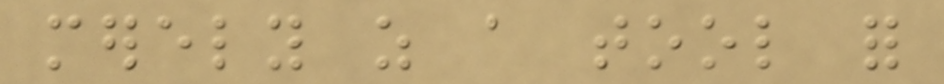merely as a tool for
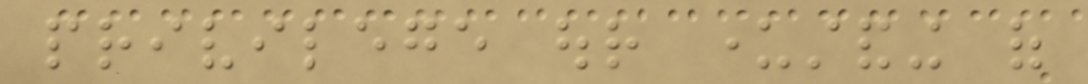privilege our understanding of
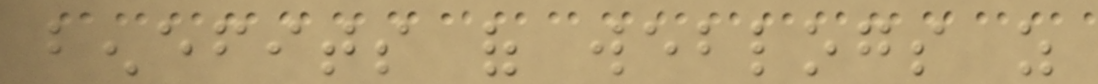benefits of weblogs as
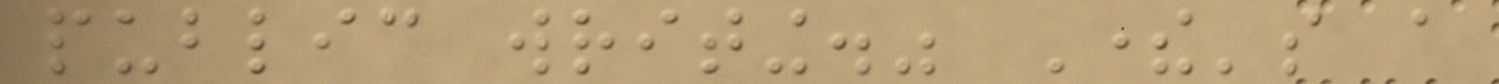public writing." There's a
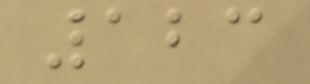123
